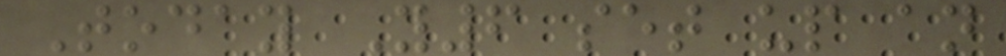Today Y6 set up an
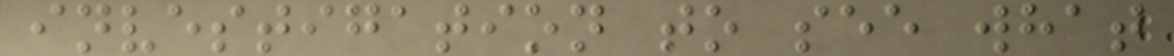investigation to see what
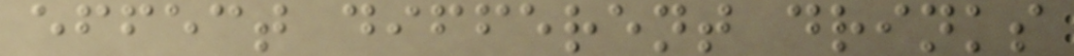effect different drinks
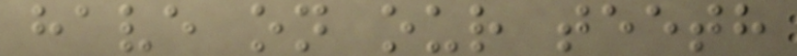have on our teeth
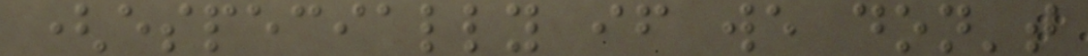(especially if we don't
